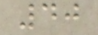40
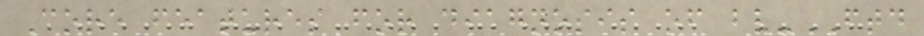Core features for diagnosis of bv-FTD
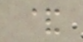&
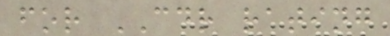for CDR rating
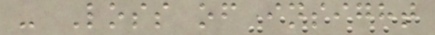- Loss of insight
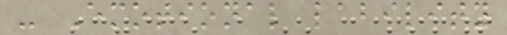- Emotional lability
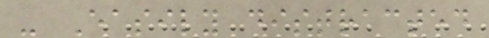- Easily distracted
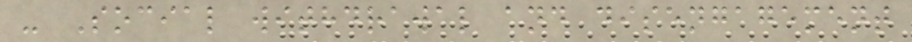- Social withdrawal and disengagement
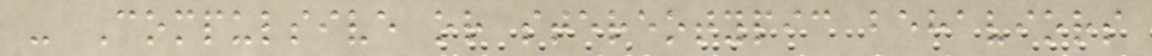- Compulsive or stereotypic behaviors
